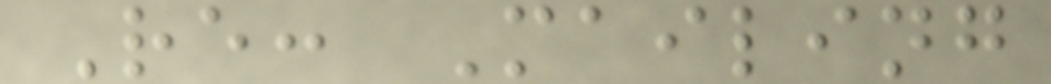Re: Mailing
